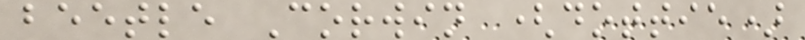beetle Corwin (dottie)
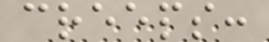creeps:
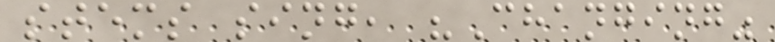stems sing, "Changing"
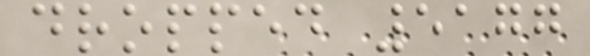dropped 5177
